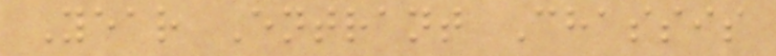Year Entrant Chassis
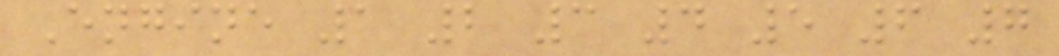Engine 1 2 3 4 5 6 7
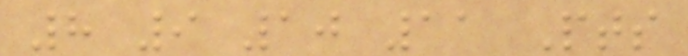8 9 10 11 Pts
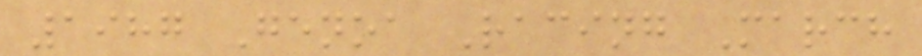1987 Genoa Racing March
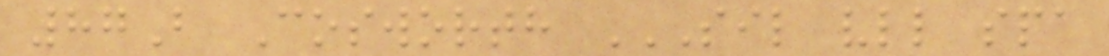87B Cosworth SIL VLL SPA
